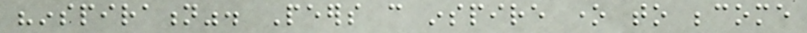"inspiration". Peers can inspire one to become
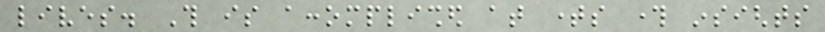lives. This is accomplished at times through insights
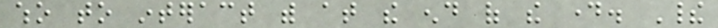who to interact with at the end of the day. Their
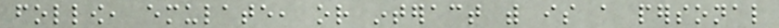follow, emulate, or interact with is a personal
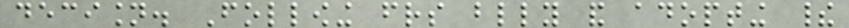decision. Following friends blindly and adopting their
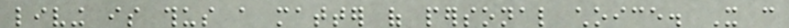living is thus a matter of personal choice. It can
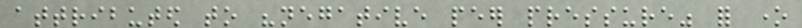attributed to "negative peer pressure" for one
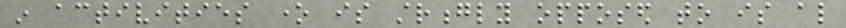in activities one is strongly opposed to is also
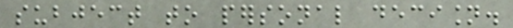subject to personal decision.
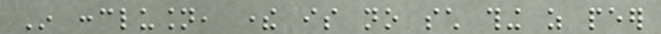In conclusion, there is no such thing as peer
